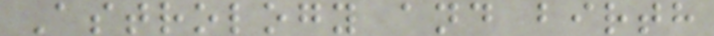Astrology and birth
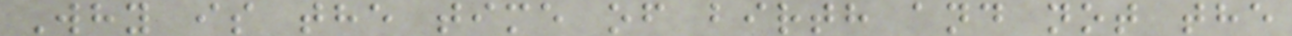Why is the time of birth and not the
